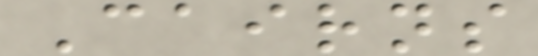Cairns
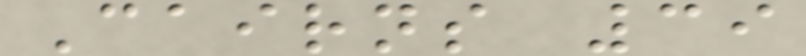Cairns 39
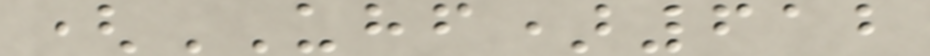(UHF)612
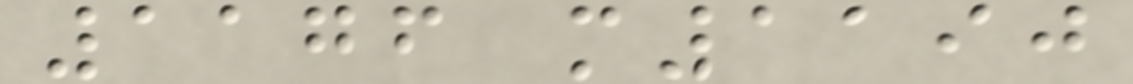1176 m1190
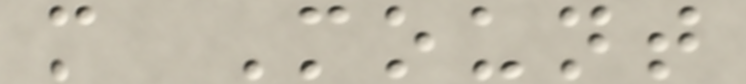m Mount
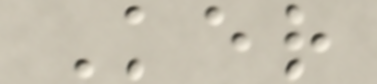Ker
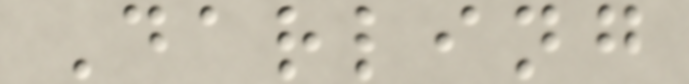Darling
